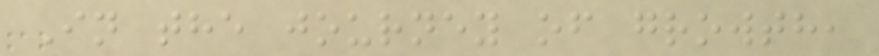In the journey of growth,
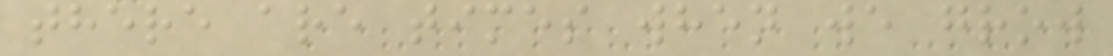there are times when we grow
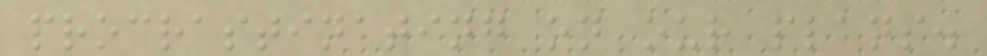procrastinating on our plans.
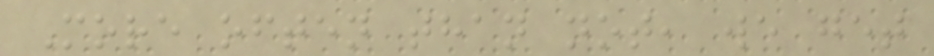More often than not, we get
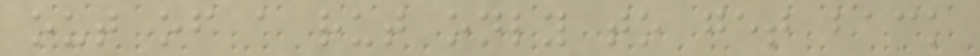out of a rut only to get back
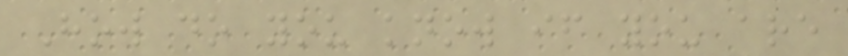How do you know if you are
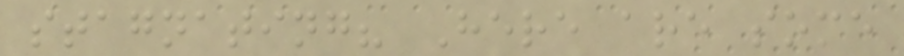stagnating? Here are some
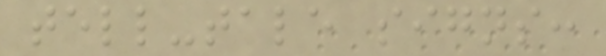tell-tale signs:
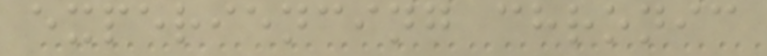experiencing chronic
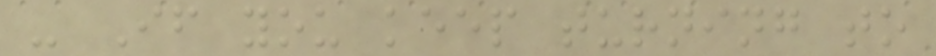- If you keep turning to
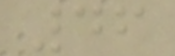46
